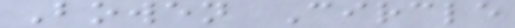Bowen Circle
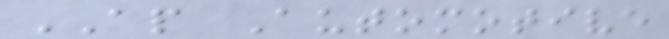AP Automotive
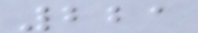221
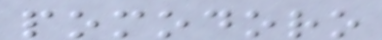pomodoro
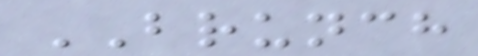BRUNCH
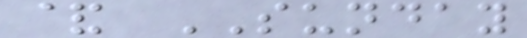& SUNDAY
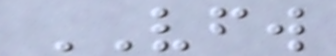VFW
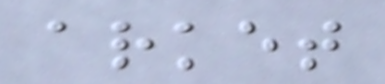arket
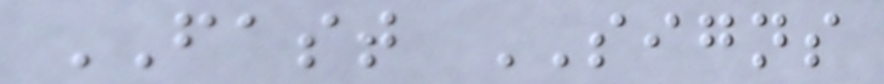FAST SIGNS
